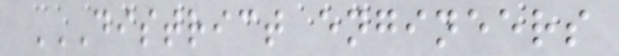DISTRICT ENGINEERS
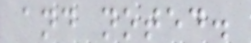and noted.
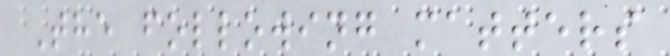The following matters
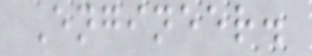Engineer.
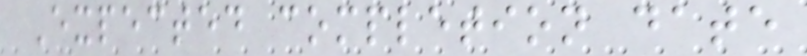Expected completion date
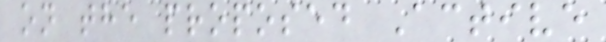on the proposed Active
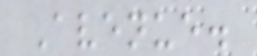Avenue.
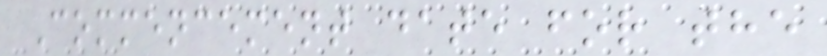Commencement date for the
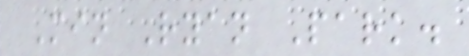Min Ryan Park.
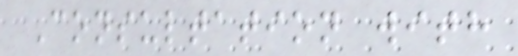Consultation with
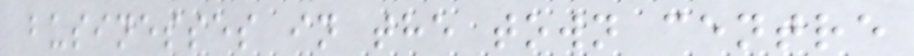businesses in the town centre
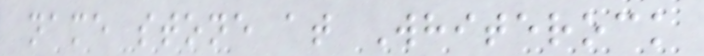name stone at Whiterock
